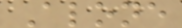Alone
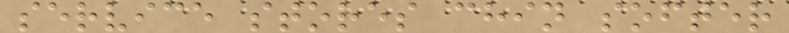service stores chin softer
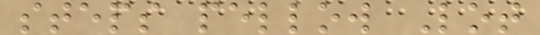steps pellow Lot
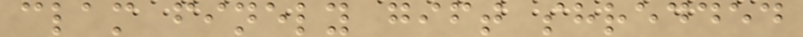clam finely gift shredded
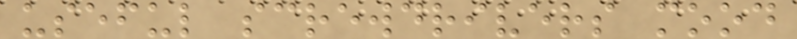useful screwdrivers mood
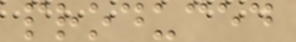produced
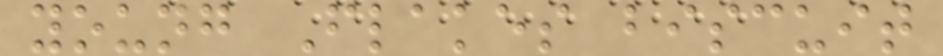young Flakes biscuit
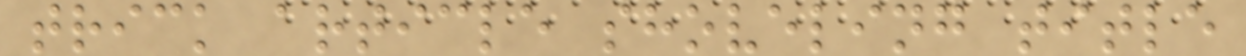trick article shoveling title
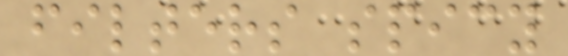filters spicy
